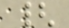{
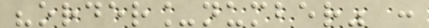"order_number" :
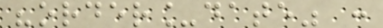"order_date" :
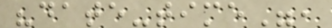"date-time",
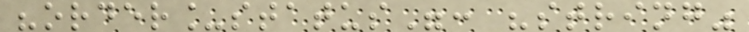"order_status": "string"
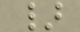}
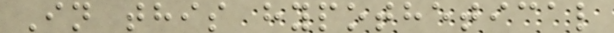In this hypothetical
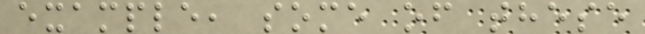example, some of these
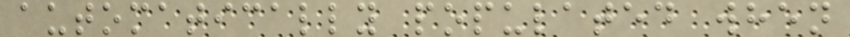automatically populated when
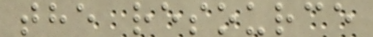the resource
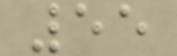55
